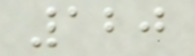120
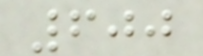600
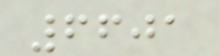6601
